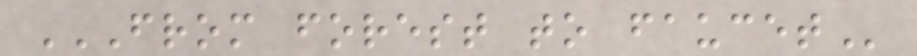FROM FOREST TO FAUCET
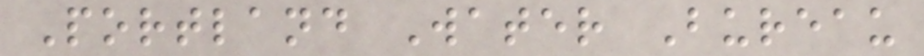Portland Water Bureau
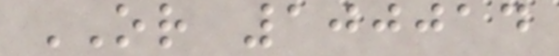OR 100014
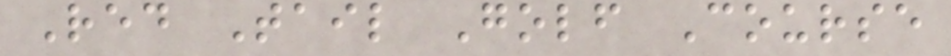Red Tail Golf Course
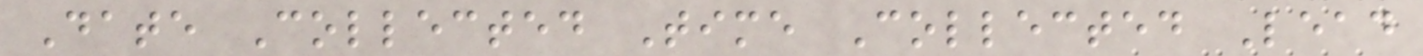Date Collected Time Collected Lead
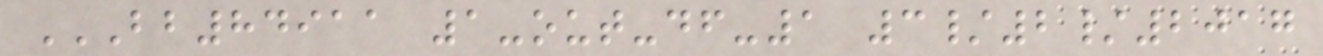BB84911 1-OUT-DF-1 3/2/2017
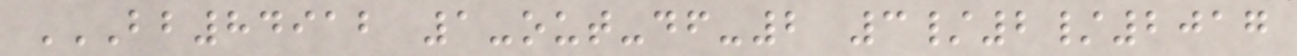BB84912 1-OUT-DF-2 3/2/2017
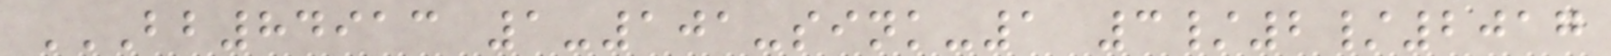BB84913 1-101-SINK-1 3/2/2017
